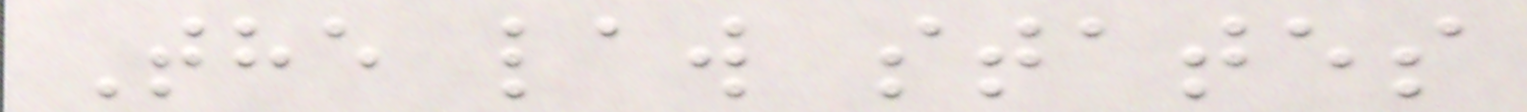The law states
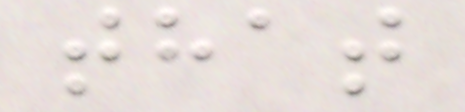that
